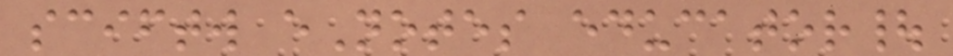sciftw eNotes educator|
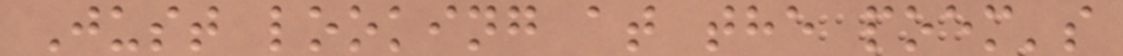Just looking at the poem's
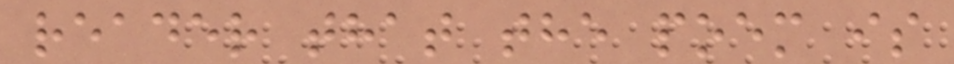reader that the poem is
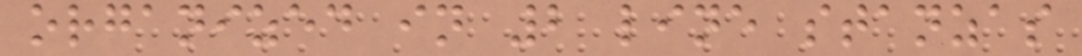organized in 2 line stanzas
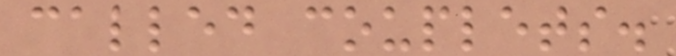called couplets.
